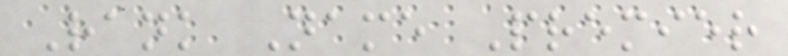Rank Name Premier
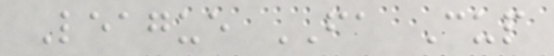League FA Cup
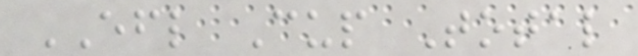EFL Cup Total
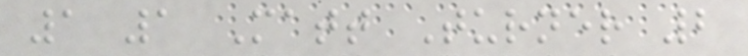1 1 Matt Turner 2
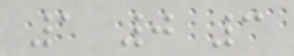1 0 3
